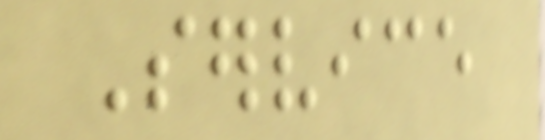Service
